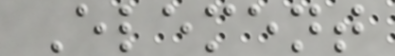Element
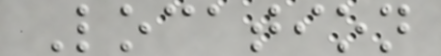Location
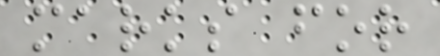marks for
